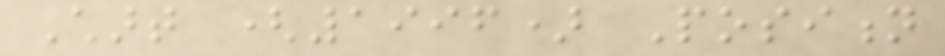Chart (1996) Position
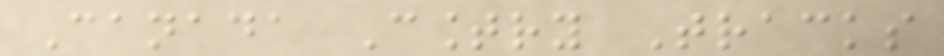Canada Country Tracks
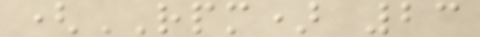(RPM) 23
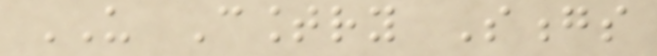US Country Songs
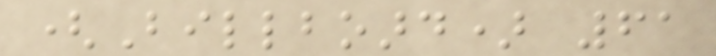(Billboard) 61
